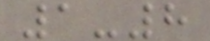1-8
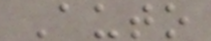Auto
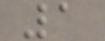1
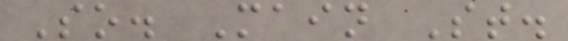So. Main St.
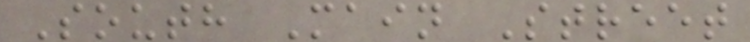South Main Street
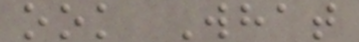ook What
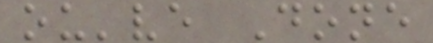ou've Done
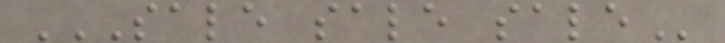SALE SALE SALE
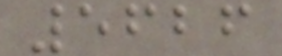5626
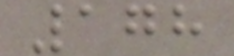178
